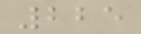225
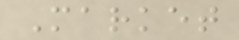Market
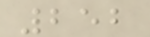252
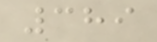389
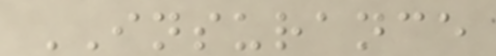INSURANCE
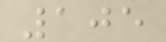105
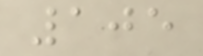105
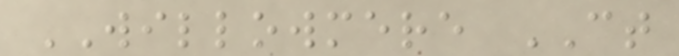WILLOWMERE CT
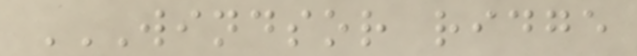WINDSOR RIDGE
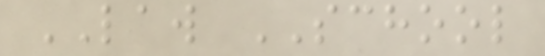LAW SCHOOL
